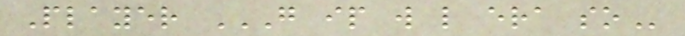Player G IP W L ERA SO
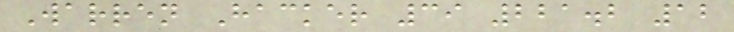Warren Hacker 39 221.2 12
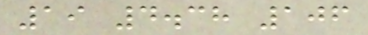19 4.38 106
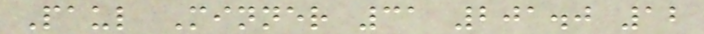Paul Minner 31 201.0 12
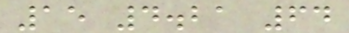15 4.21 64
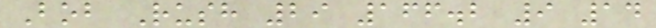Bob Rush 29 166.2 9 14
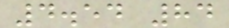4.54 84
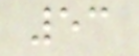53
